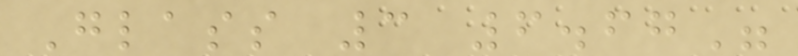Glass 3 6.67"
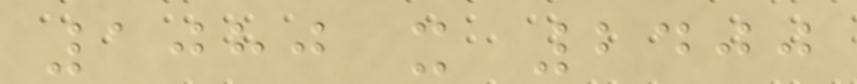1080 x 2400
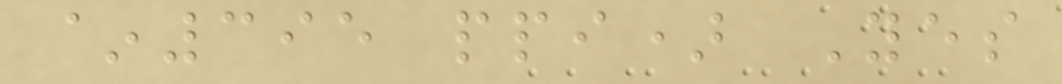~395 ppi) Yes
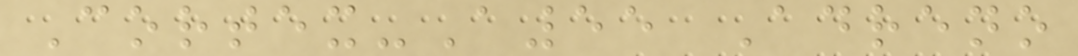Cortex-A55 Adreno
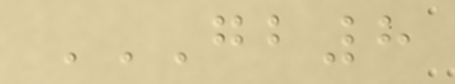GB8
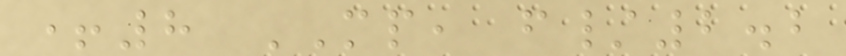+8 MP, f/2.2
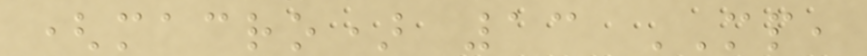(macro) 13 MP,
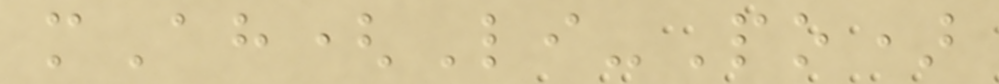mAh(Li-Po)
